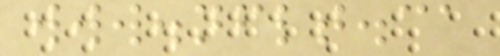www.nflt.ca
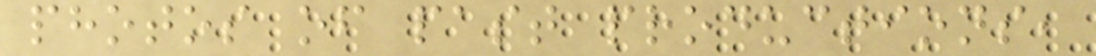photos of past productions,
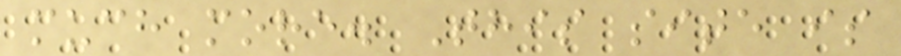much more. This site is
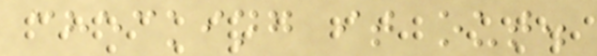checking it out.
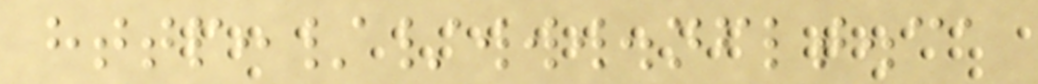http://www.nflt.ca
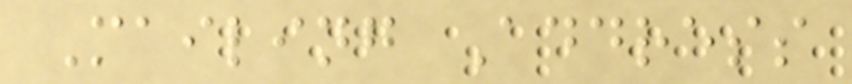Mailing Address
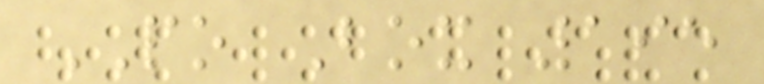PO Box 195
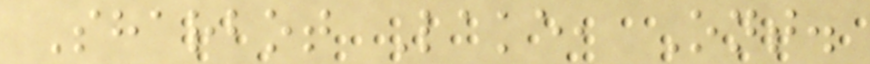Sharbot Lake, Ont.
